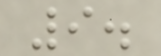9.
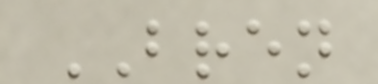BREN
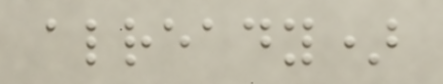already)
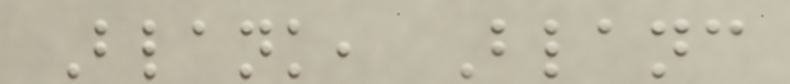Blank, Blanc
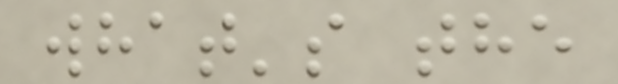what's the
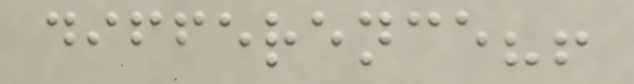difference?!
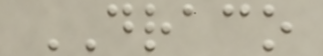DRACO
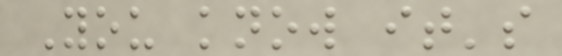You know it's
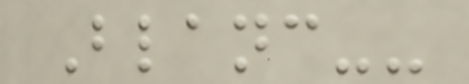Blanc--
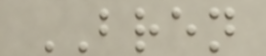BREN
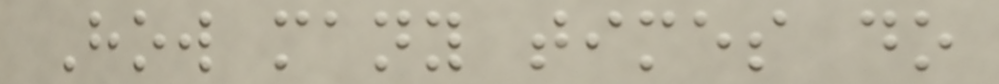How many times do
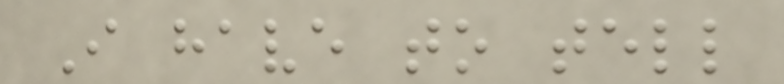I have to tell
